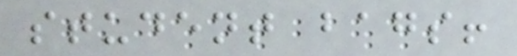student bags!
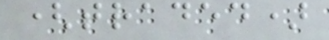(traded)
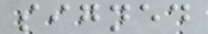signed
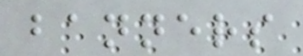banners
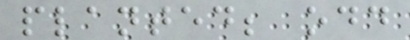planted; odd
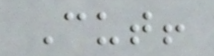Cut!
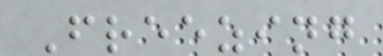Freezing
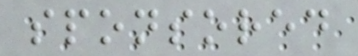sponsored
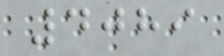4089
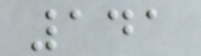141
